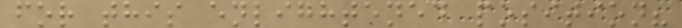for this enlightened position?
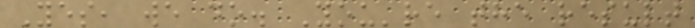Yes, we do. You're the result
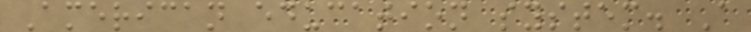American education system. A
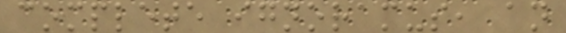complete ignoramus, an
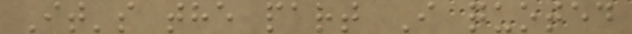It's the part I quoted
